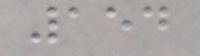154
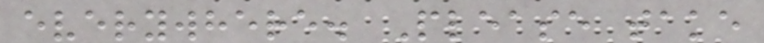everywhere. Please take
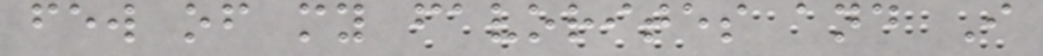few of my favorites and I
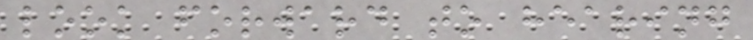look forward to hearing
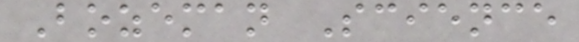Bozeman Science
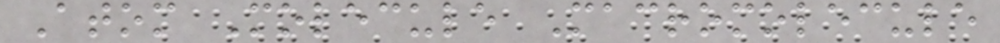Atom Molecule Macromolecule
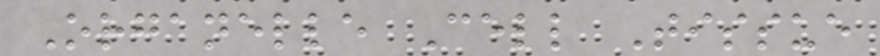Organelle Cell Tissue
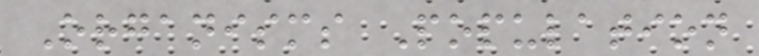Organisms Population
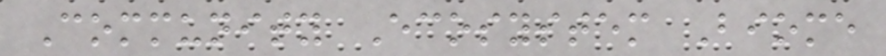Community Ecosystem Biome
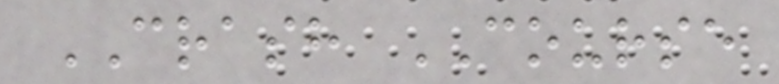CRASH COURSE
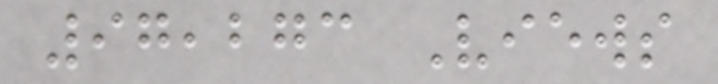97,273 Views
